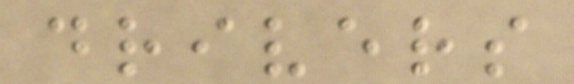drivers
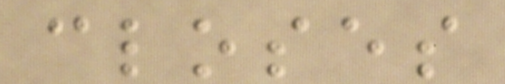closes
